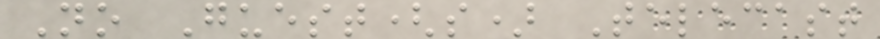No Guest(s) Telecast
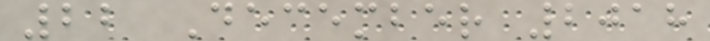22 December 2018
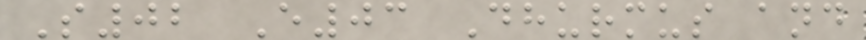S02 E03 Dhurmus and
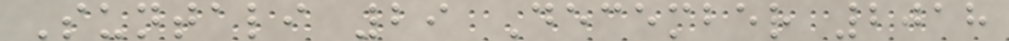Suntali 29 December 2018
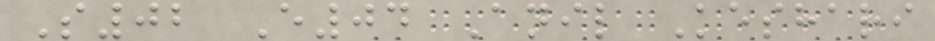S02 E04 Anil Keshari
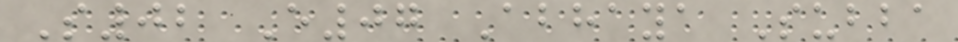S02 E07 Abhaya Subba
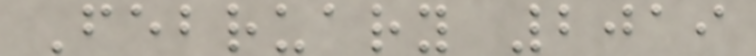February 2019
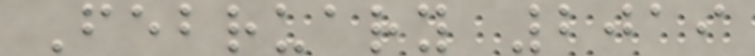February 2019
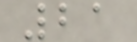21
